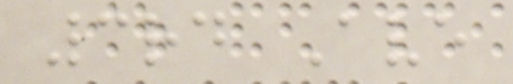3rd Ave
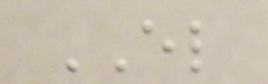EL
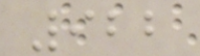922
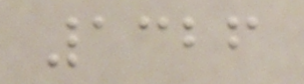1326
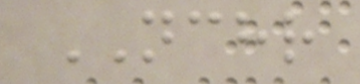NCHR
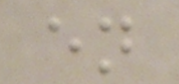en
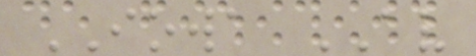IOWA AV
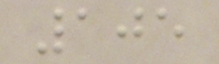105
